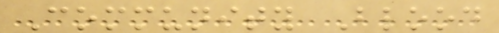Community Blood
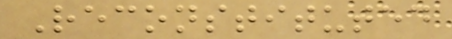Reconstituted
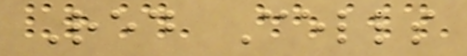Red Cells
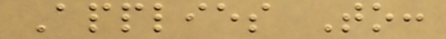Applies To:
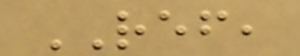REF,
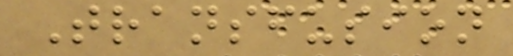Transfusion
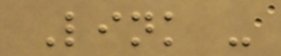Link -
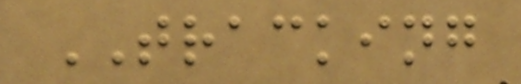TRACKING
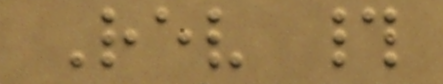Rev #
